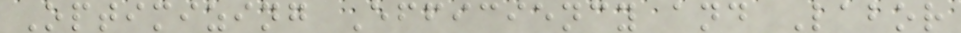Optimizing Efficiency and Labor
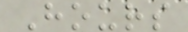Hours
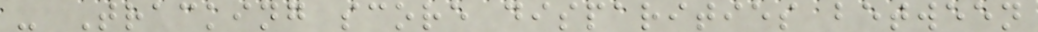- Tracking score disparities between
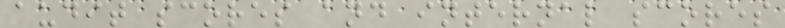audit scores and internal scores
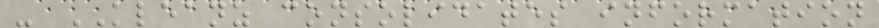- KLEANZ consolidates information
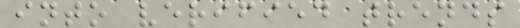into verified trends
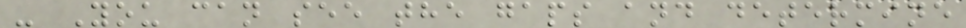- You can see the gaps and determine
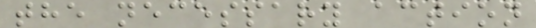the necessary action
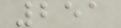251
